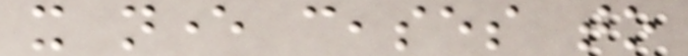it never ceases to
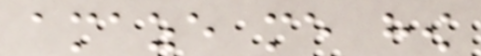amaze me how
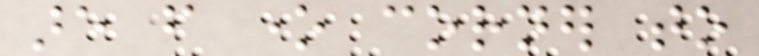are from one corner to
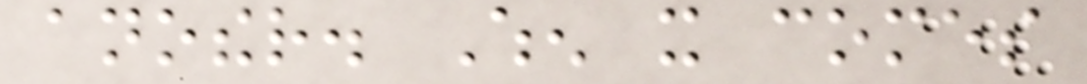another. When it comes
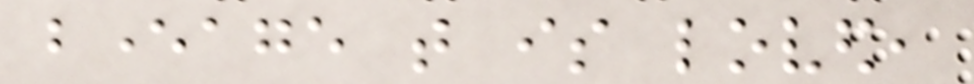beverage that is loved,
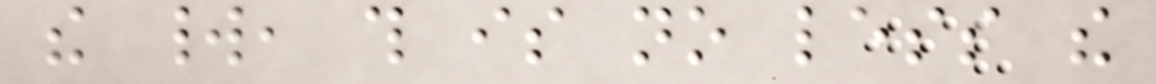the world, this is no less the
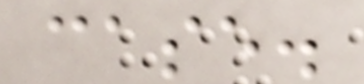case.
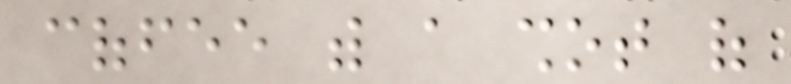coffee with a shot of
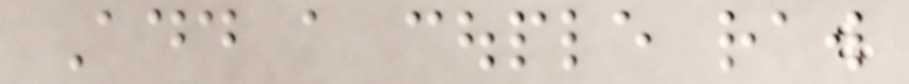Add a couple raw
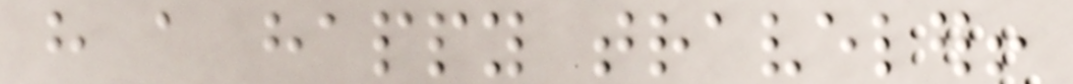have a happy traveler!
